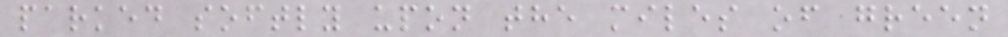parked softly upon the miles of green
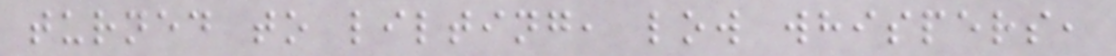turned to lilting, low whispers,
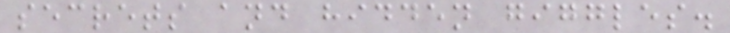secrets and hidden giggles.
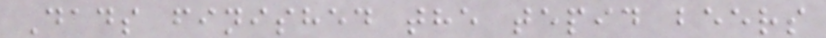Dads finished the tepid beers
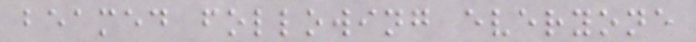beamed following everyone
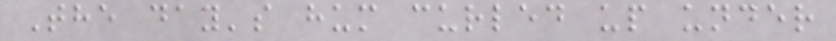The day's hum curled up under
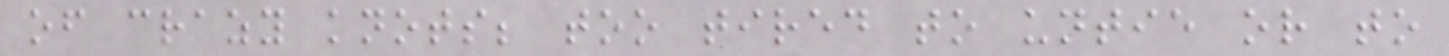of crazy knots; too tired to untie or to
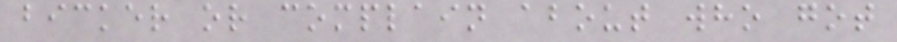bicker or complain about who got
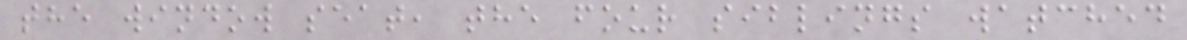the window seat, the four siblings watched
